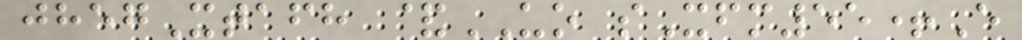jhegXtafh &UO sXfm55+E
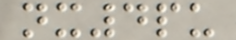nx4pu
